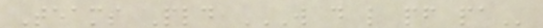Teams Pld W D L PF PA
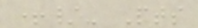+/- Pts
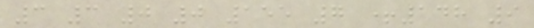3 3 0 0 155 7 +148 9
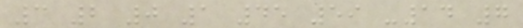3 2 0 1 45 59 -14 7
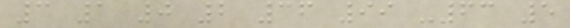3 1 0 2 36 99 -63 5
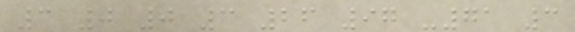3 0 0 3 26 97 -71 3
